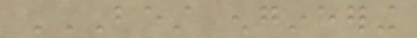BEST ENGINEERING
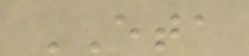ETA
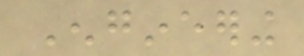Engineering
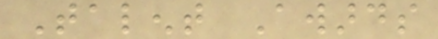Talent Awards
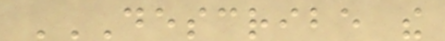DESCRIBE THE
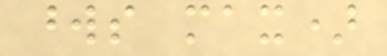words max)
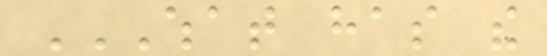WHAT HAS THE
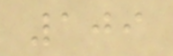109
